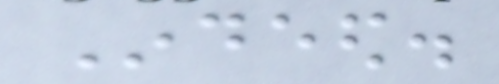Indeed.
